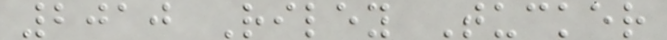2010 Riley Tucker
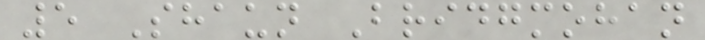5 Shaun Bridgmohan
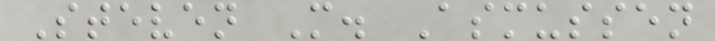Steven M. Asmussen
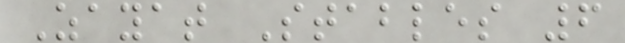Zayat Stables 6
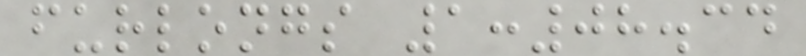furlongs 1:08.34
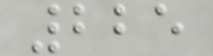225
